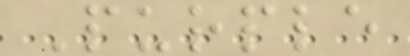Purple
